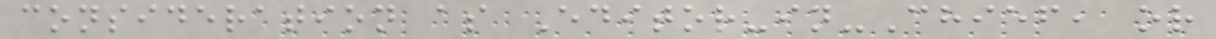consideration as Editor-in-Chief, or
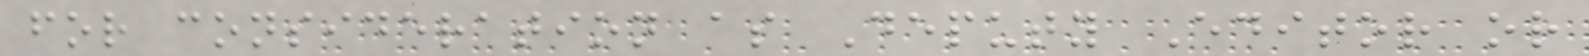for consideration as Deputy Editor or
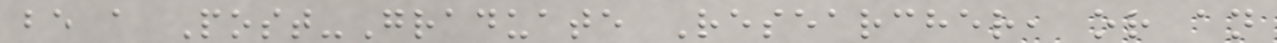be a Post-Graduate Researcher, or an
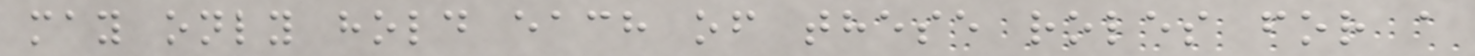may only hold each of these roles for a
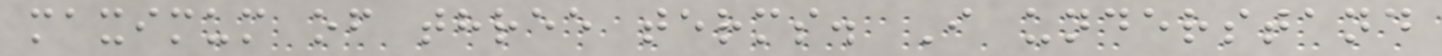maximum of three terms. I understand
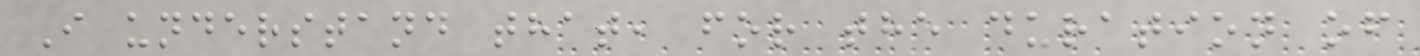I understand that, for the duration of
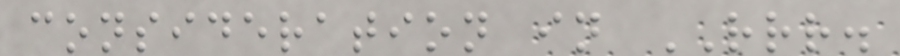consideration in RRR.
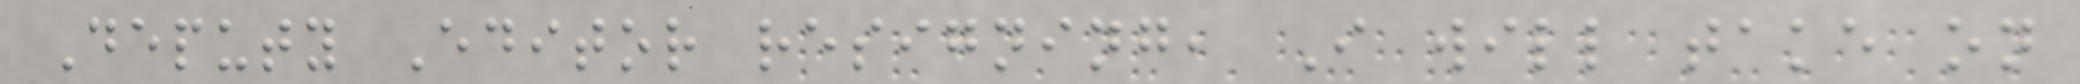Deputy Editor resigning, I will take on
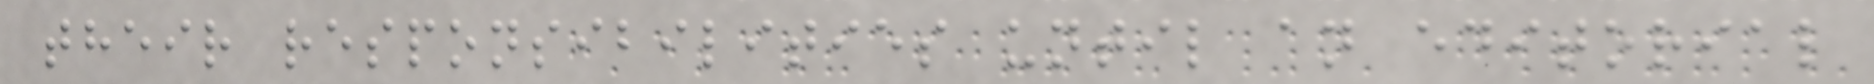their responsibilities until an editorial
